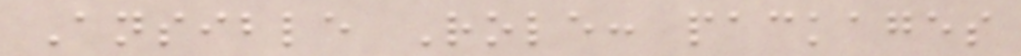Ansible Role: packages
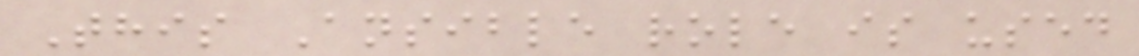This Ansible role is used
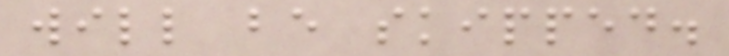will be skipped.
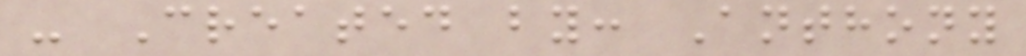- Created by: Anthony
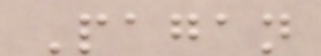Pagan
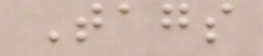Tags
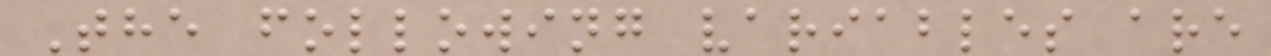The following variables are
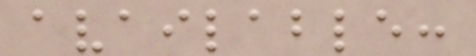available:
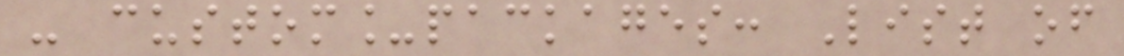- custom_packages: List of
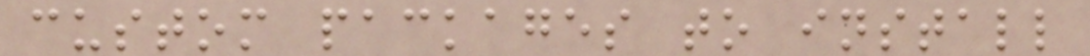custom packages to install
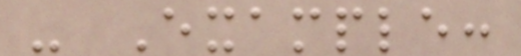- Example:
